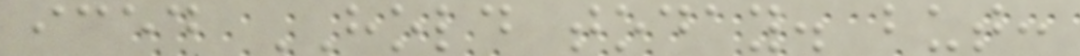iced HOLD today. but:
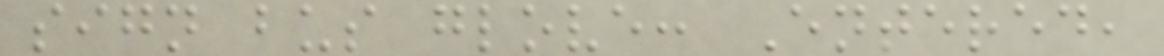sign bus glove: Entered,
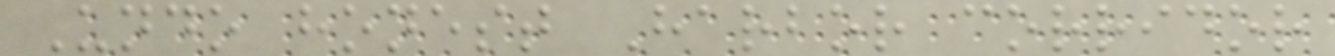Undo honest Harbor corridor
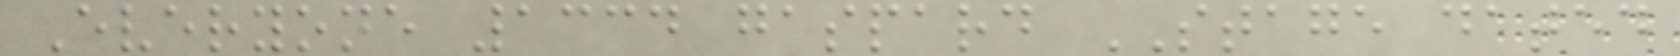Everyone 1334 gaspard STAGE dated
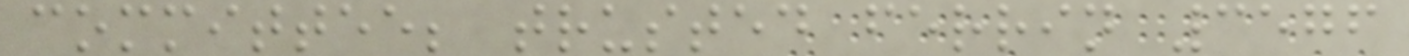committee; trusted ferrin 3576
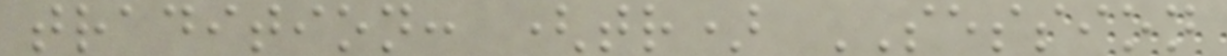tradition: (tr) SESSION
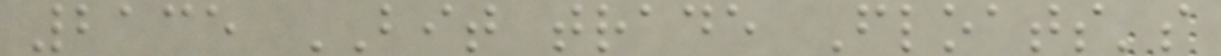2135 BIT trade Floats's
